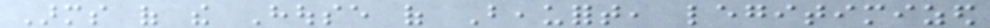Arms of the House of Beaufort, legitimized
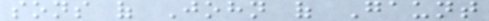sons of John of Gaunt
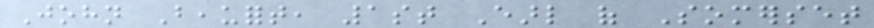John Beaufort, 1st Earl of Somerset
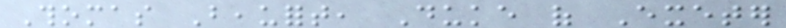Thomas Beaufort, Duke of Exeter
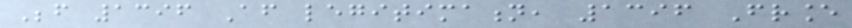Before 1396 After legitimation, 1396 France
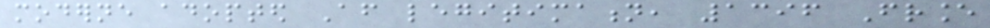moderne adopted After legitimation, 1396 France
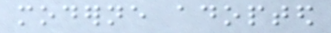moderne adopted
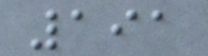191
